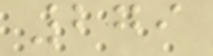279
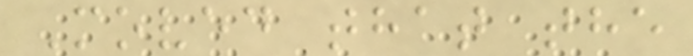Moved that the
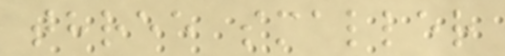three smaller
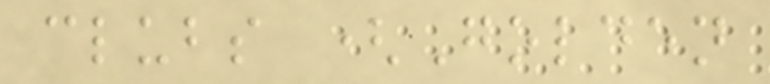clubs (Golden
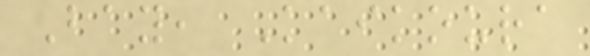Bay, Kaikoura
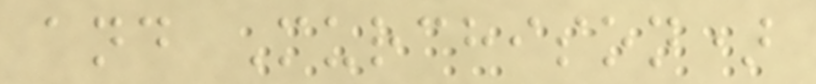and Murchison)
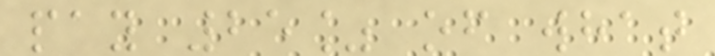pay 25% of what
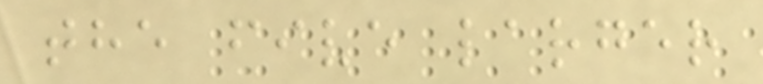the five larger
